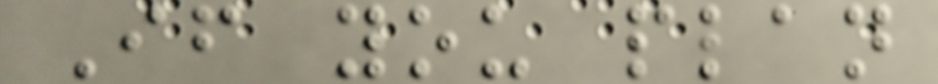If you plan
